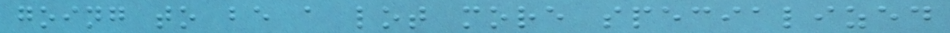going to be a lot more specialized
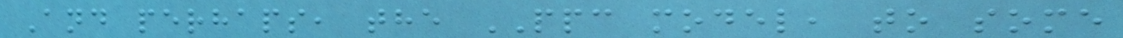And perhaps, the PPC model, to some
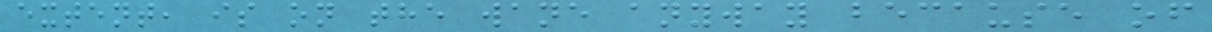extent, is on the wane anyway because of
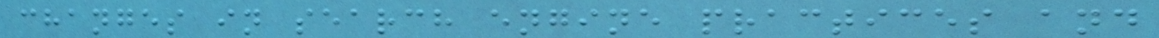changes in search engine practices and
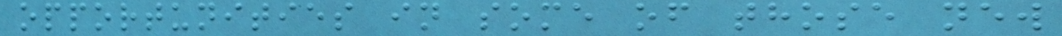opportunities in some of those new
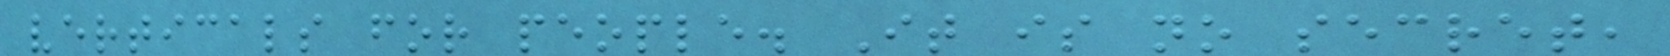verticals for people. It is no secret,
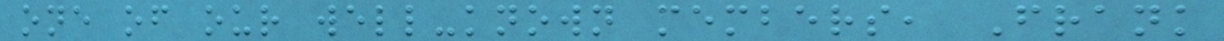one of our well-known members, Frank
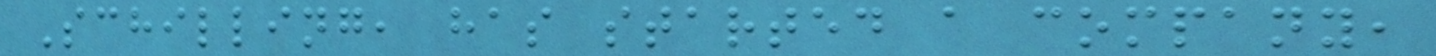Schilling, has started a company,
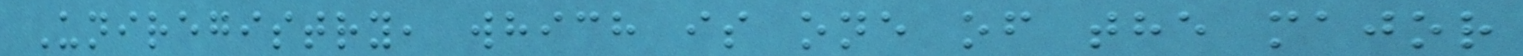Uniregistry, which is one of the major
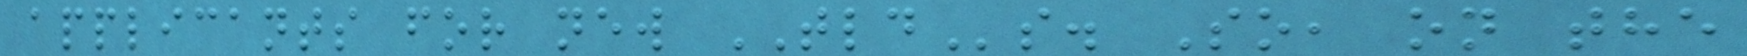applicants for new TLDs. So, on the
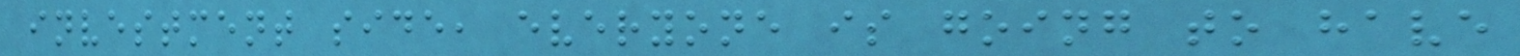investment side, everyone is going to have
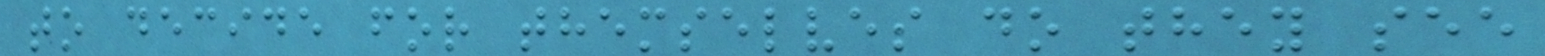to decide for themselves do they see
